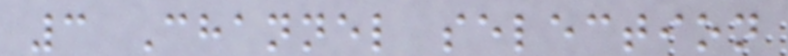3 Channel selection
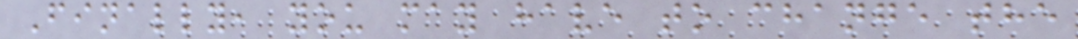Finally, you may have to change the
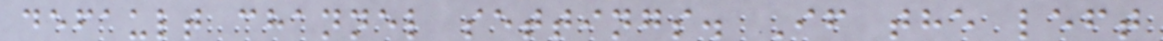default channel settings. If the left
